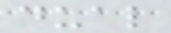dual
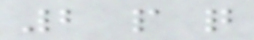2 p q
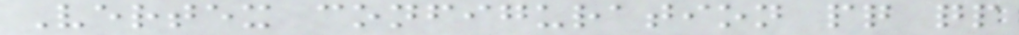Vertex configuration pq qp
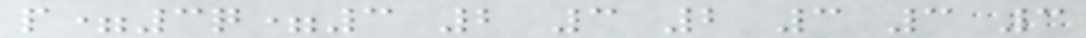p=3q=3 2 3 2 3 3 3
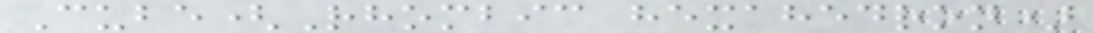Cube(Rhombic hexahedron)
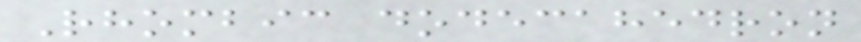Rhombic dodecahedron
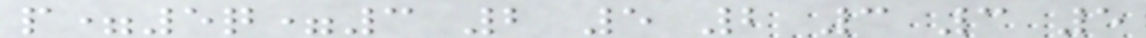p=5q=3 2 5 2 3 3 5
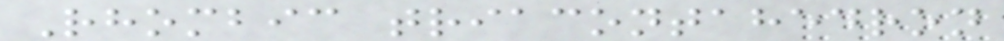Rhombic triacontahedron
